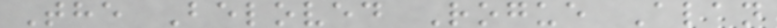The Beloved Rogue Alan
